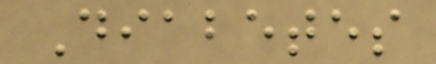Diabetes
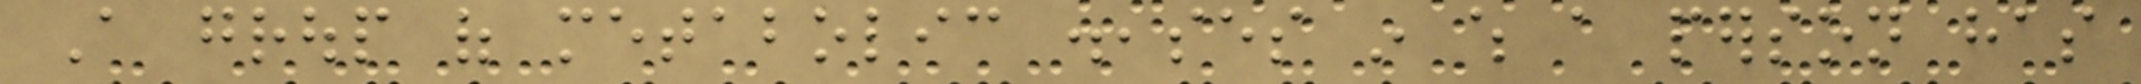A group of metabolic diseases in which a person has
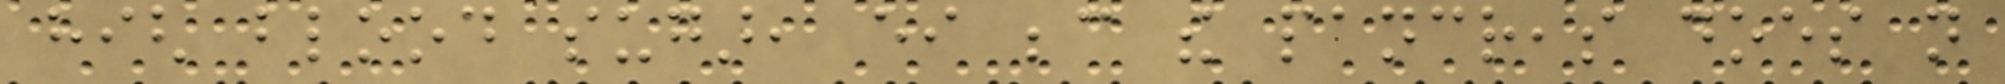high blood sugar, either because the pancreas does not
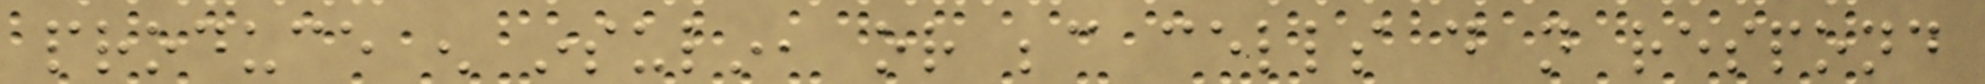produce enough insulin, or because cells do not respond
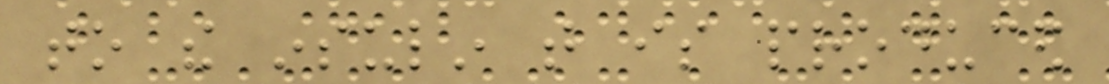to the insulin that is produced
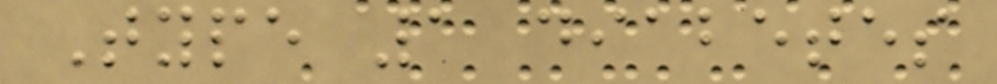Type 1 diabetes
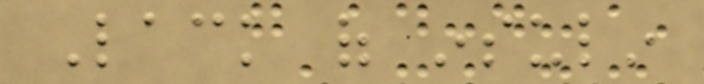Lack of insulin
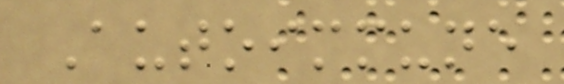Autoimmune
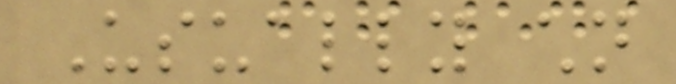Usually children
